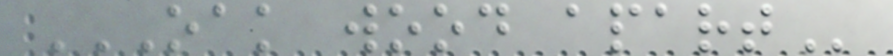OAK WOOD APART
